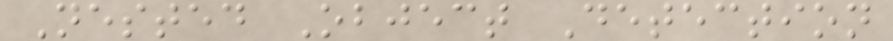Nested Object Detection
